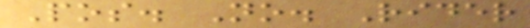Pos. No. Rider
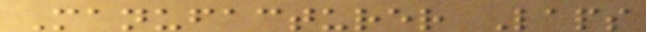Manufacturer Laps
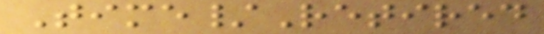Time/Retired
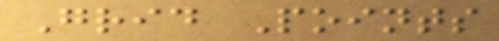Grid Points
